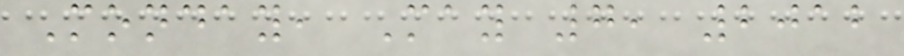Monday, May 7, 2012
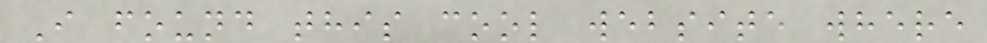I found this cool website where
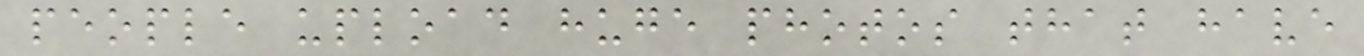people upload huge photos that have
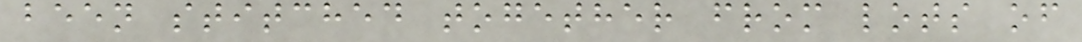been stitched together from lots of
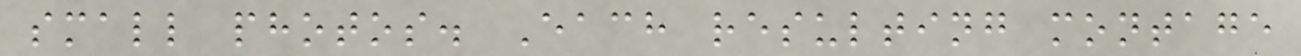small photos. Each resulting montage
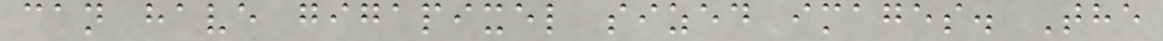can have gigapixel sized images. The
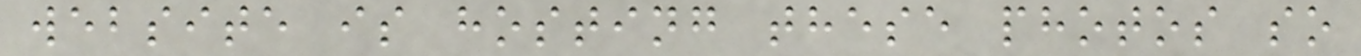website is hosting these photos so
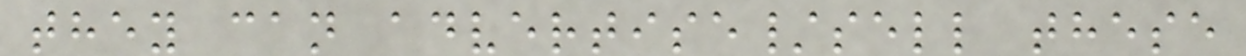they can advertise/sell these
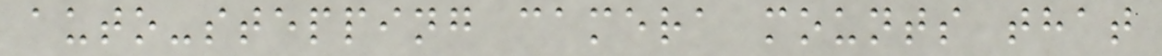auto-stepping camera mounts that
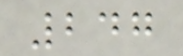247
